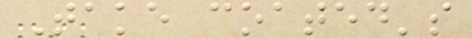Take coated's
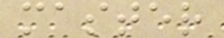master
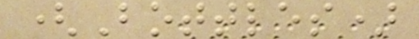(Bottles)
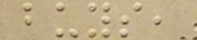buys,
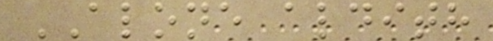ALONE aldith
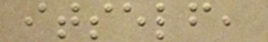itself,
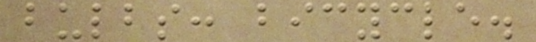bulbs: bicycle.
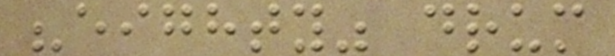"eighty" drum
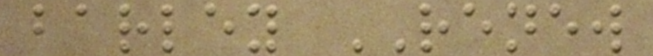barley RENEW
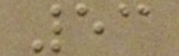53
